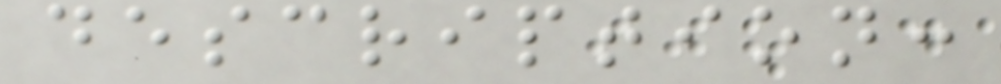description:
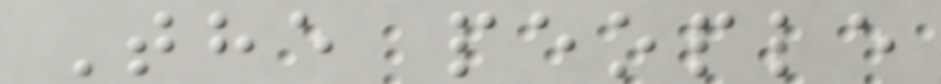The people
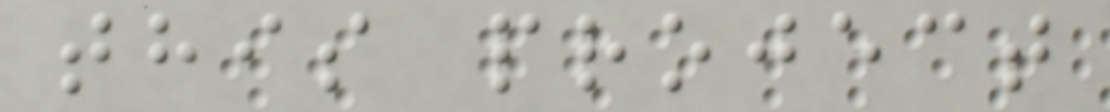this project
